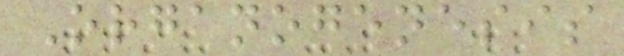Organogenesis
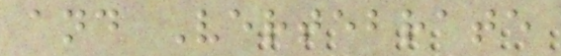and Vertebrate
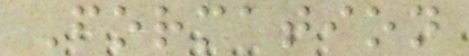Formation
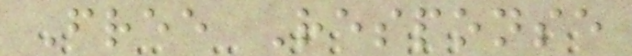Free Response
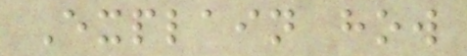Explain how
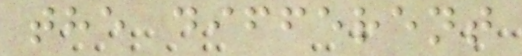the different
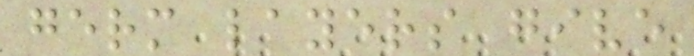germ layers give
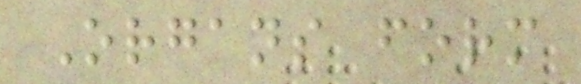Organs form
